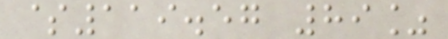$119.57 89%
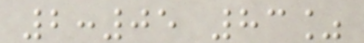2:05 83%
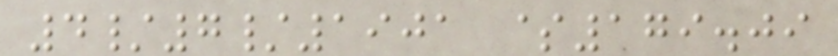4/7/1901 $179.09
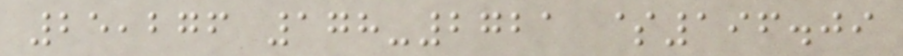25,276 178-2721 $196.09
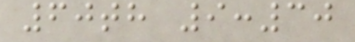60th 9:30
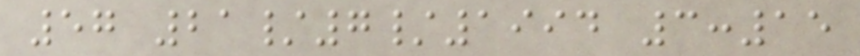57 21/7/1994 3:15
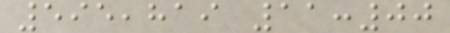595,819 11:00
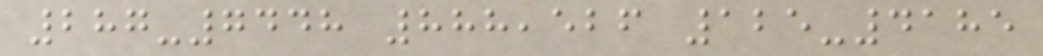287-7448 888,526 125-4185
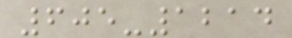605-1214
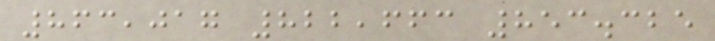863,017 822,663 853.325
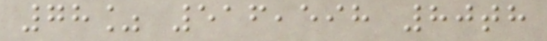78% 516,598 80th
